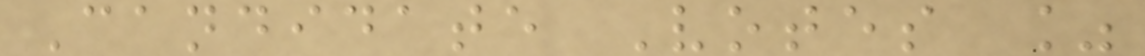Candidate Votes %
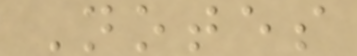Notes
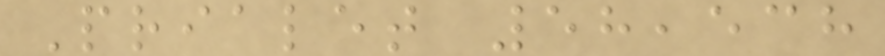Prialet 58,538
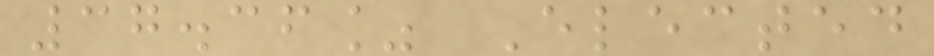37.36% Elected
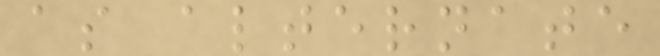as alternate
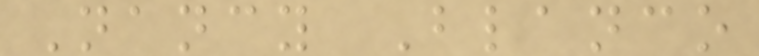Nancy Blanco
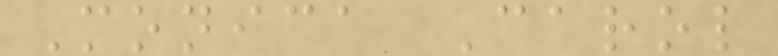Monica Carol
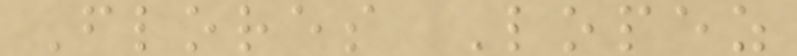Flores Lopez
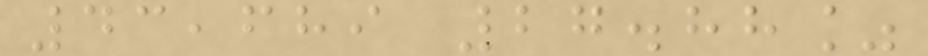43,689 27.88%
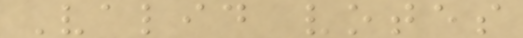Valid votes
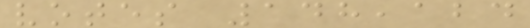votes 148,124
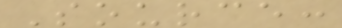Source:
